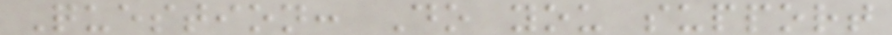Question: Do you support
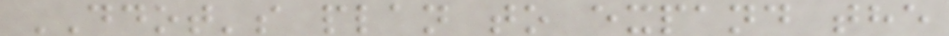DDOT's plan to expand the
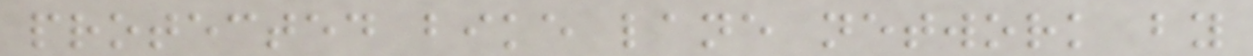protected bike lane network by
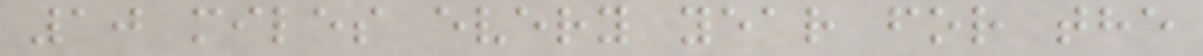10 miles every year for the
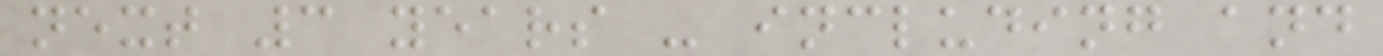next 3 years - including and
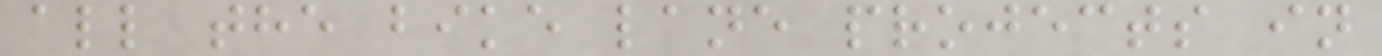all the bike lane projects in
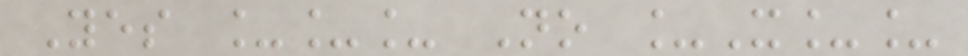Yes ___ No _X__
